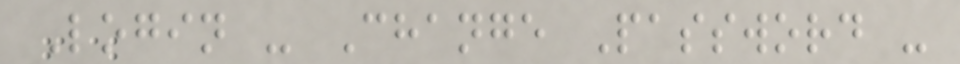Login - Change Password -
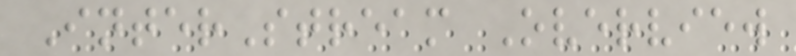InterStream Overview
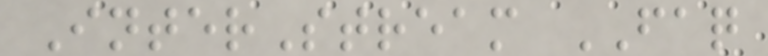InterStream FAQ
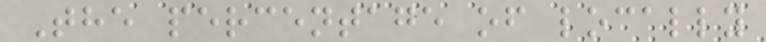The percentage of locally
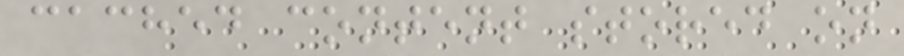cached content stored on
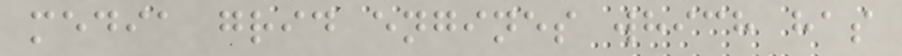media grid engines which has
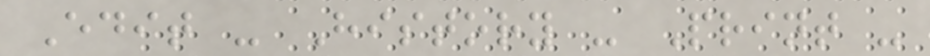Edit - History - Print -
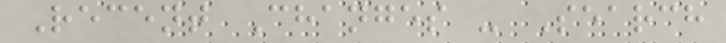Recent Changes - Search
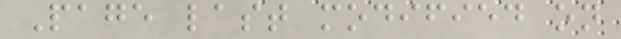Page last modified on
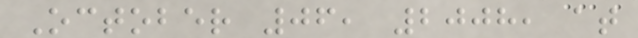October 06, 2008, at
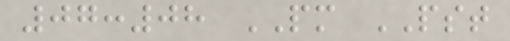07:08 PM PST
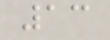13
